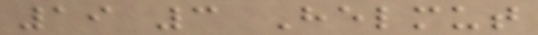19 3 Helmut
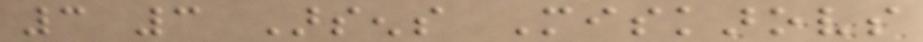3 3 Arsens Miskarovs
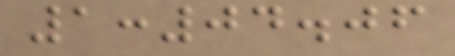1:04.06
